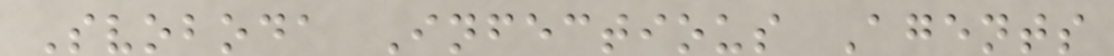Svoboda Infectious Agents
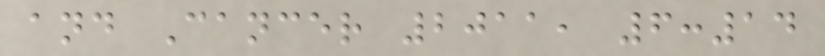and Cancer 2011, 6:14
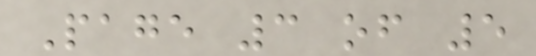Page 3 of 5
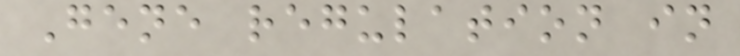Gene regulation in
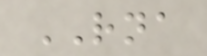RNA
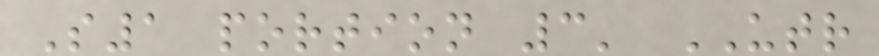S1 portion 3' UTR
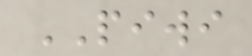PIWI
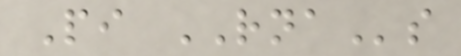Pi RNAs
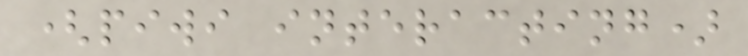(piwi interacting)
